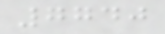7740
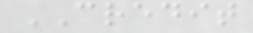CREDIT
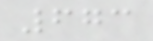673
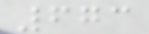673
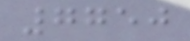7750
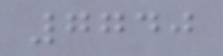7740
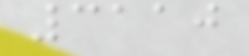3110
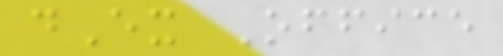dEx Office
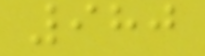980
